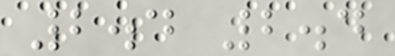2.4 2.4
